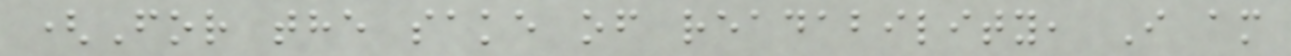(For the sake of readability, I am
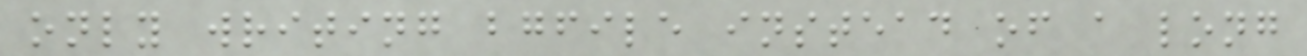only writing bgfile instead of a long
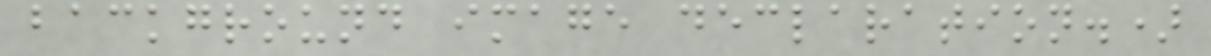background image declaration.)
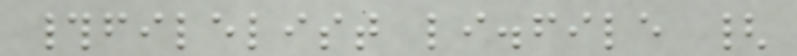#filelist li.file {
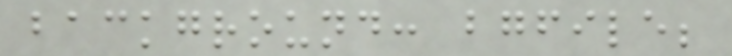background: bgfile;
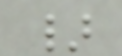}
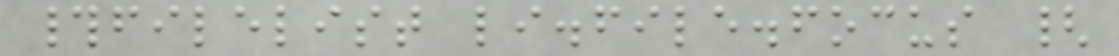#filelist li.file.focus {
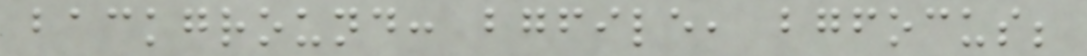background: bgfile, bgfocus;
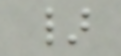}
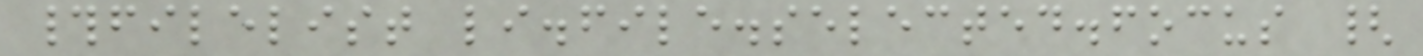#filelist li.file.selected.focus {
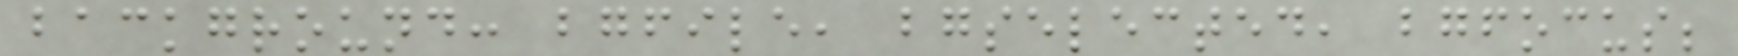background: bgfile, bgselected, bgfocus;
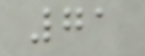71
